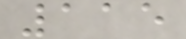115
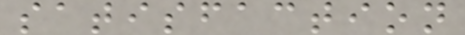satisfaction
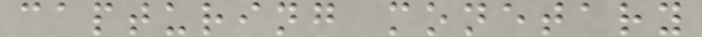capturing monetary
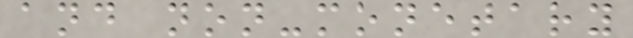and non-monetary
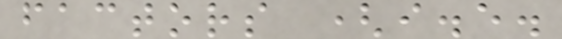factors (i.e.
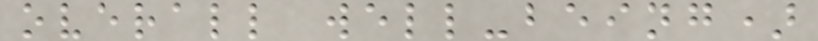overall well-being)
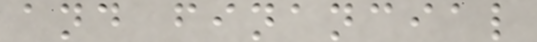and financial
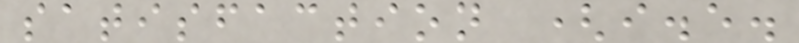satisfaction (i.e.
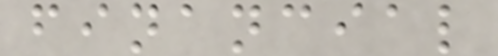financial
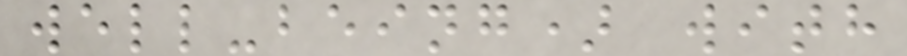well-being) with
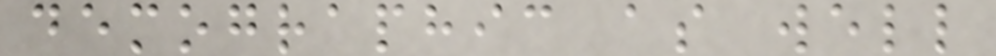demographic as well
